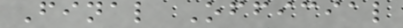Final Official
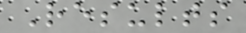Results
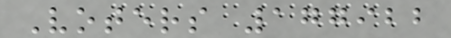Voters 177922
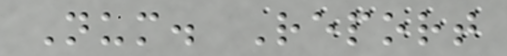Num. Report
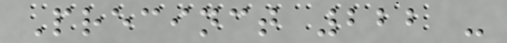Precinct 222 -
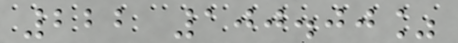222 100.00%
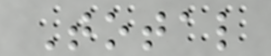Total
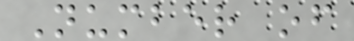Number of
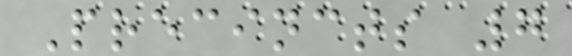Precincts 7
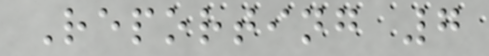Reporting 7
